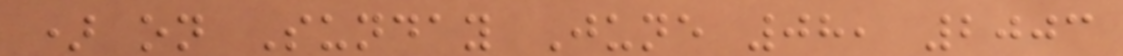) on Sunday June 08, 2003
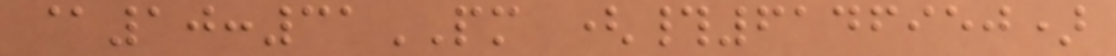@10:31PM (#6146950)
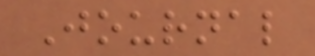Journal
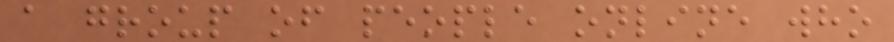a group of people online who
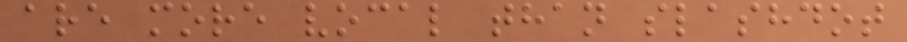are more vocal than slashdot
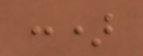:)
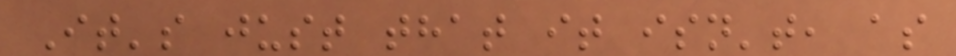It's just that it isn't, as
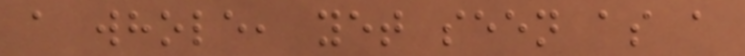a whole, yet seen as a
